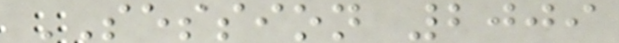SESSION 2009
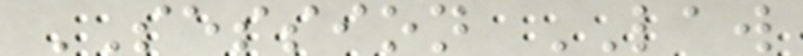SESSION LAW
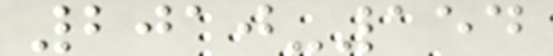2010-154
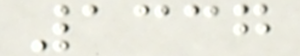1337
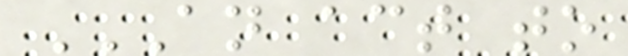AN ACT TO
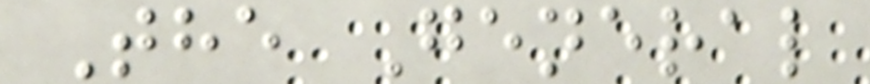The General
